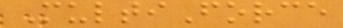MultiForce
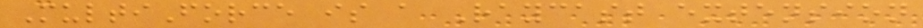MultiForce is a Raycast extension
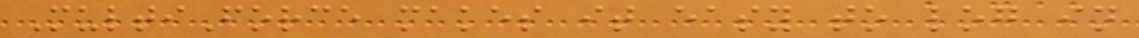MultiForce makes it easy to log in
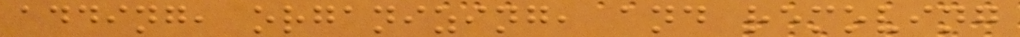adding, organizing, and removing
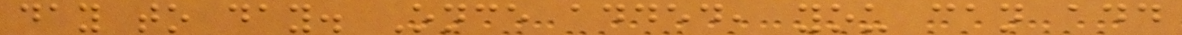day to day. Once added, you can add
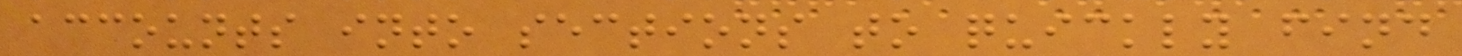accounts into sections to quickly find
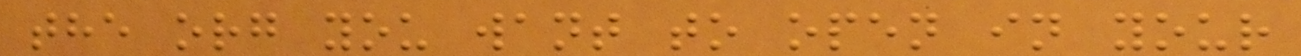the org you want to open in your
